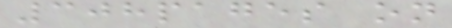308pages on
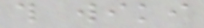this wiki
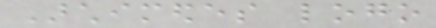Archimedes logo
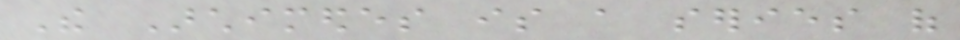The Archimedes is a series of
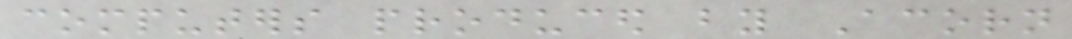computers produced by Acorn
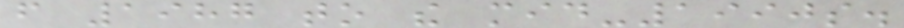from 1987 to the mid-1990s.
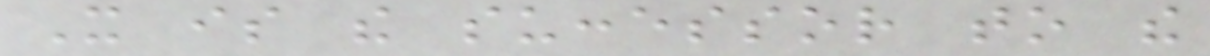It is the successor to the
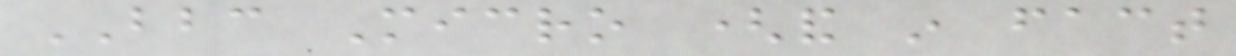BBC Micro (and in fact
